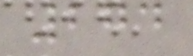274
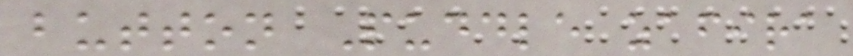button Puddle zafira
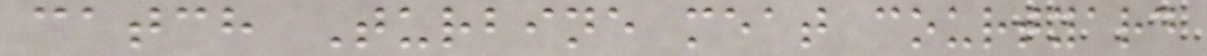catch Turbine meat courtyard
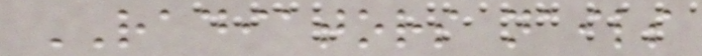RADIATORS nails
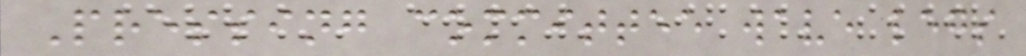Pressing committee wave legs
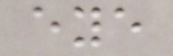eye
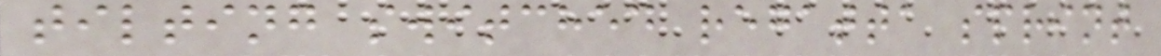tilting switched regatta sprint
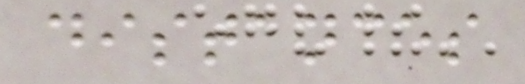distances
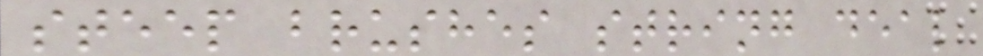steep brushes string deal
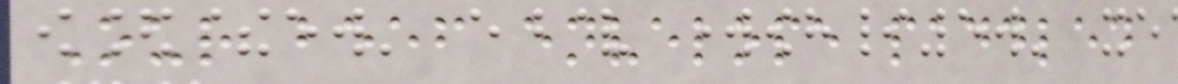Our beef envelope paddled
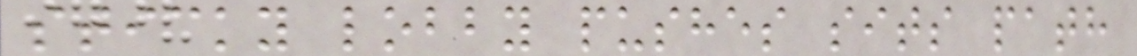sticky lobby pushes sits path
